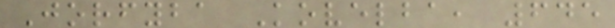Jorfyba Kovelba, 645
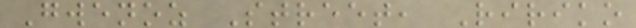Gwenoz Street, Ririko
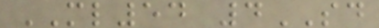ML54 4SD
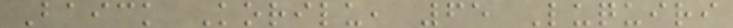Baick Korilu, 65 Luquiri
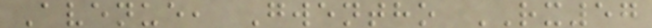Avenue, Gwentho RX57
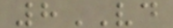8VD
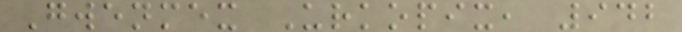Gwenmex Urkopix, 942
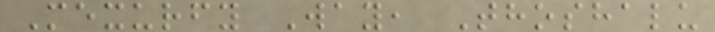Mexurfy Way, Thoshalu
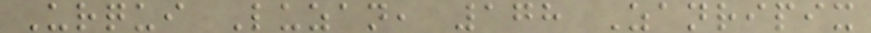Urqui Luzan, 178 Zanripix
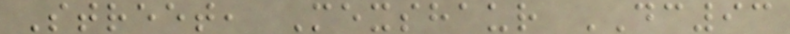Street, Mexshaur DC93
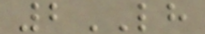2LH
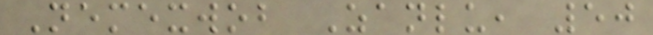Nemexwob Zanlu, 50
